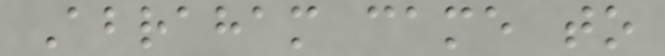Abraham came to
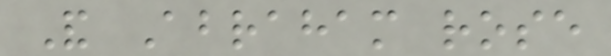And Abraham rose
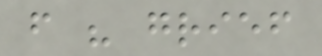from his grief
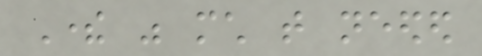There was much that needed
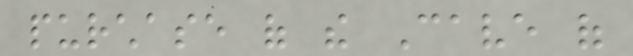purchase of the Cave of
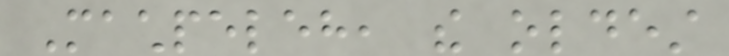Machpeleh, the oldest
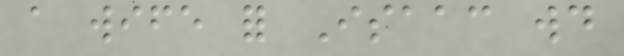a wife for Isaac would
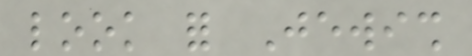look for Jewish
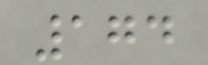174
